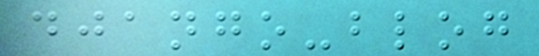django-blog
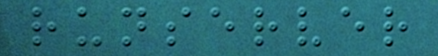runserver
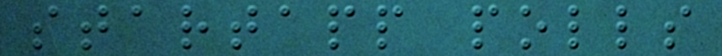startapp polls
